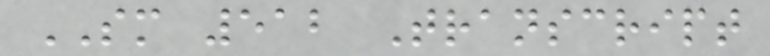SM 512 Transcript
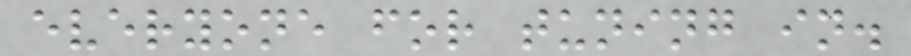everyone for tuning in.
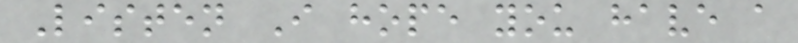Listen I hope you have a
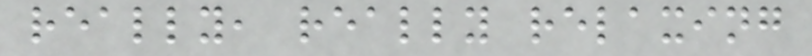really, really relaxing
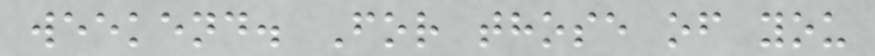weekend. For those of you
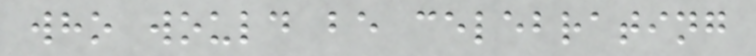who would be celebrating
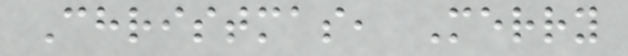Christmas, Merry
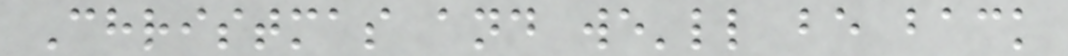Christmas and we'll be back
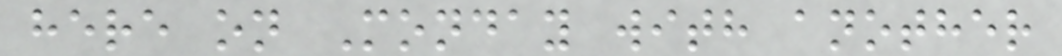here on Monday with another
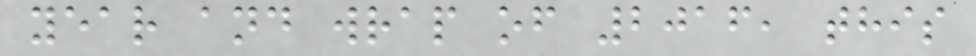year and wrap of 2016, this
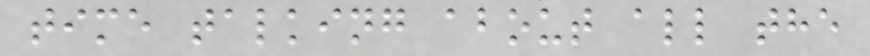time talking about all the
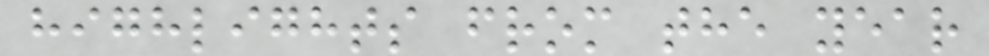highlights from the year
